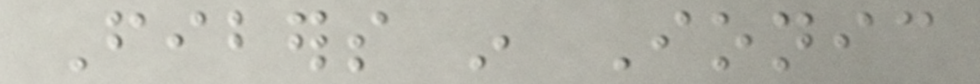Fibers in Ionic
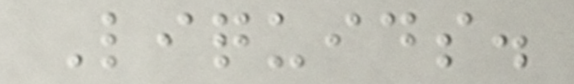Liquids.
